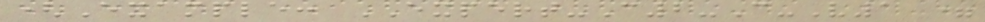(Example: EXPERT-C2-C-V1 =
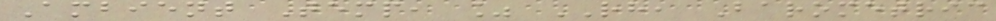Ambient Temp, % RH, Barometric
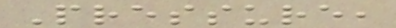Pressure,
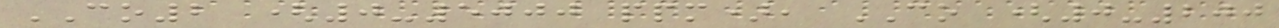CO2 (0-5000 ppm), CO (0-200
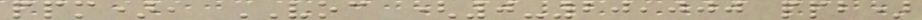ppm), VOC (0-20,000 ppb)
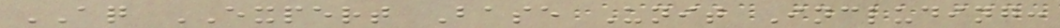AQ EXPERT Base Unit Including:
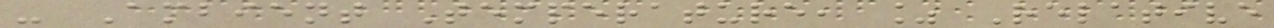- Ambient Temperature, % Relative
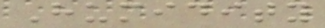Humidity
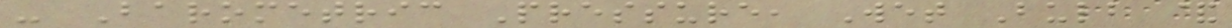- Barometric Pressure, Wet Bulb &
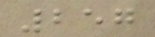257
